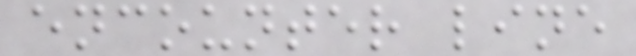encounter line
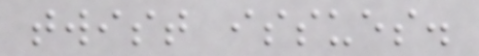twist issues.
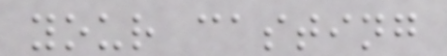your casting
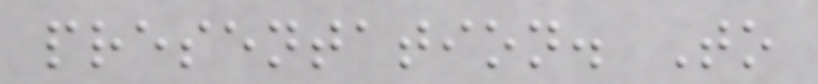presentation. To
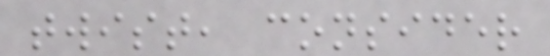twist, consider
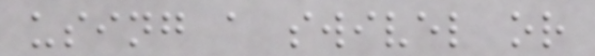using a swivel or
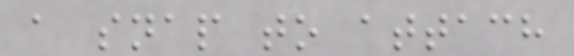a snap to attach
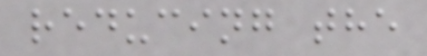reducing the
